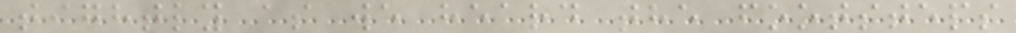tightly as we heard the footsteps
